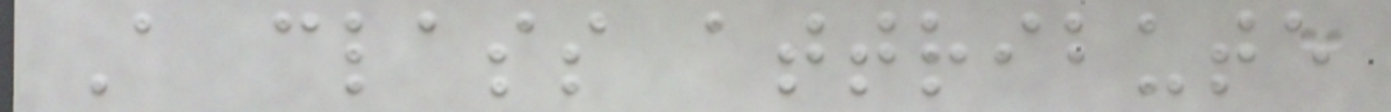A class attribute
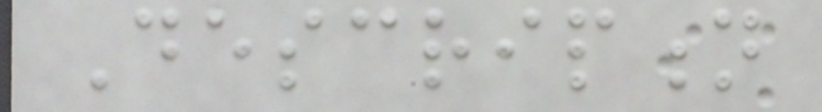Description
